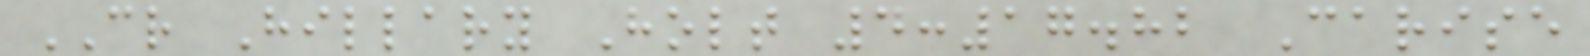CR Hillary Holt 4:17.82 Carise
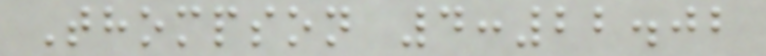Thompson 4:22.02
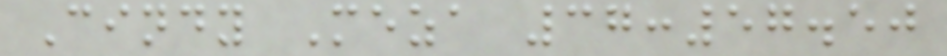Cindy Meza 37:57.50
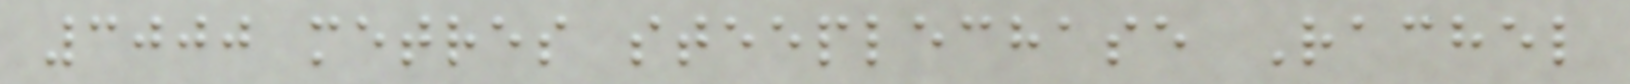3000 metres steeplechase Rachel
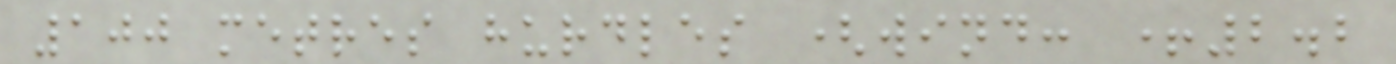100 metres hurdles (wind: +2.2
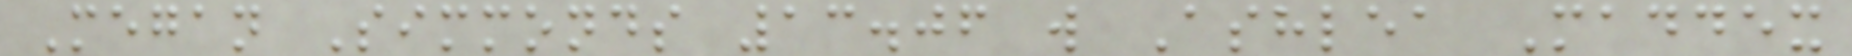Megan Simmonds 13.06 w Ashlea Maddex
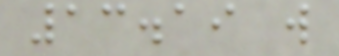13.19 w
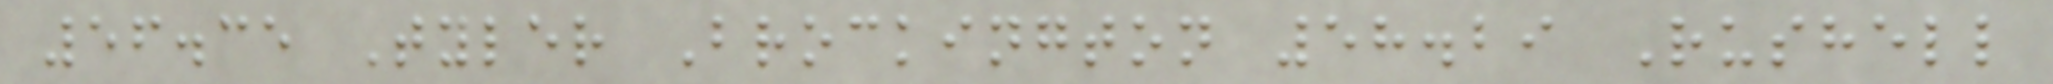56.35 Tyler Brockington 58.29 Rushell
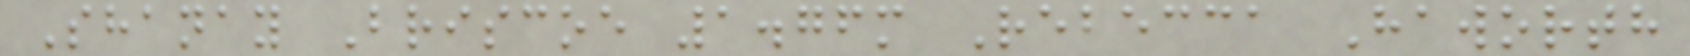Shanay Briscoe 1.76m Rebecca Haworth
